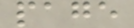page
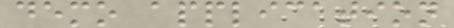demo application
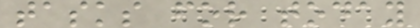tasks for today
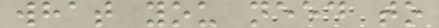what you need to
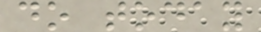do today
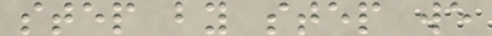step by step we
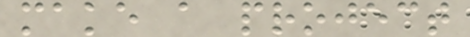make a project
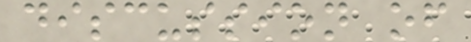discussion of
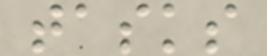tasks
